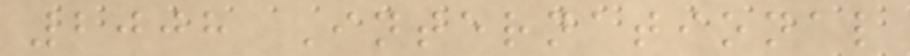2008 International
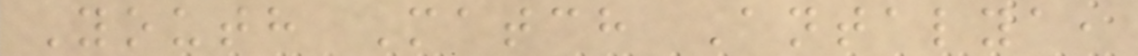Youth Match Antalya,
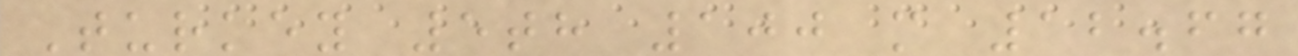Turkey 5th 100 m 12.67
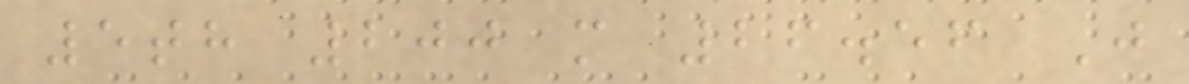5th 200 m 26.56 J
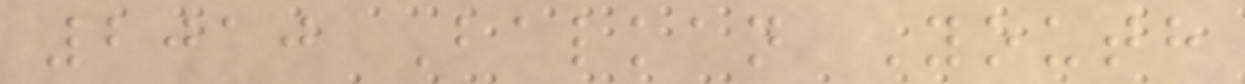2010 Balkan Youth
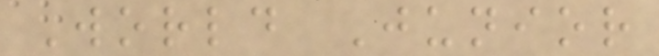World Junior
